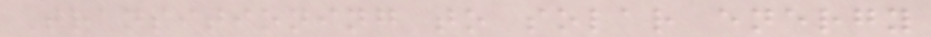Transitioning to solar energy
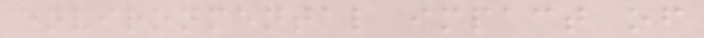environmental impact of
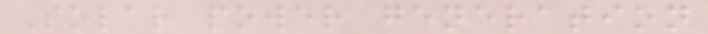Solar power generation
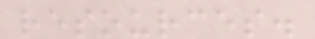resources.
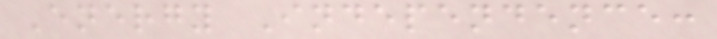Energy Independence:
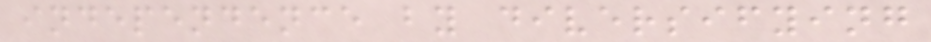independence by diversifying
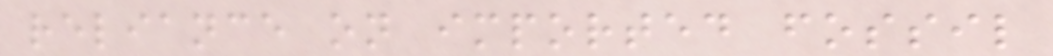reliance on imported fossil
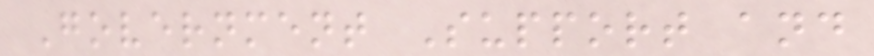Government Support and
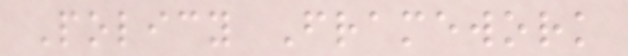Policy Framework
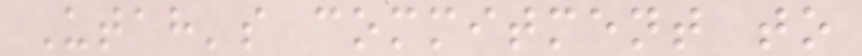Utah's commitment to
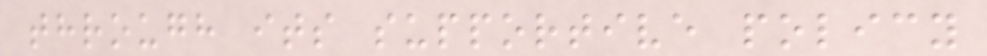through its supportive policy
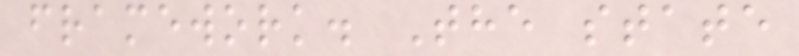framework. The state
